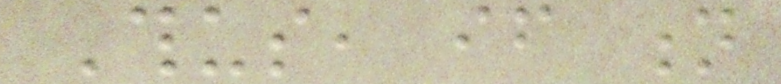Thus, if n
